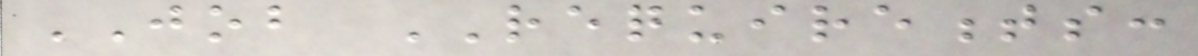JOB REQUIREMENTS:
